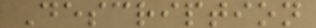Description
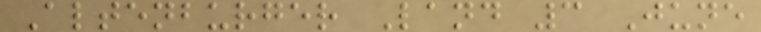Altenburger Land 3 June
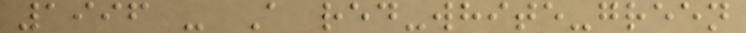1996 - A red-white-green
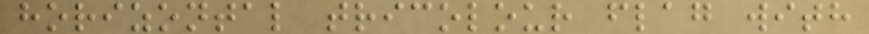horizontal tricolour flag with
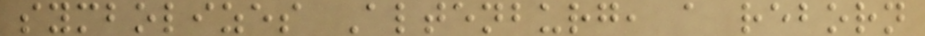symbolizes Altenburg, a reborn
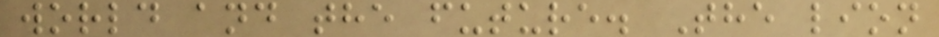world and the future. The lion
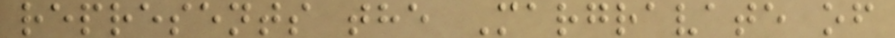represents the Margravate of
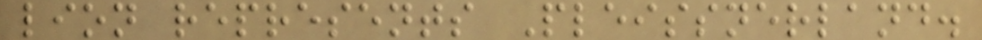lion represents Pleissnerland.
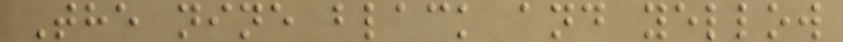The nine black and yellow
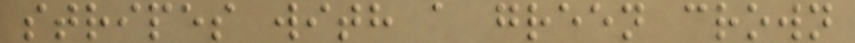stripes with a green crown
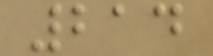214
